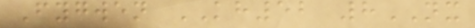Fygwen KH52 8NX
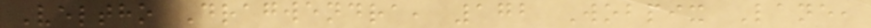Veltho Dragwendra, 172 Wobpix Lane,
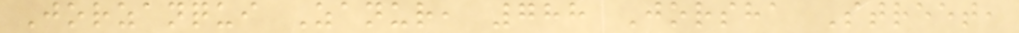Jorzanqui Zanur, 788 Jorsha Street,
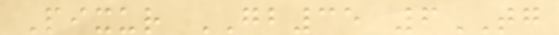Pixur GB35 6TG
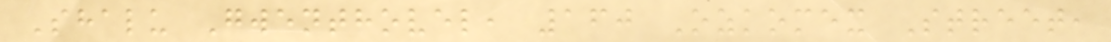Shalu Gwenthovel, 160 Ozkomex Street,
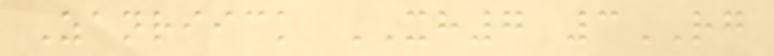Zanriick XH7 3RG
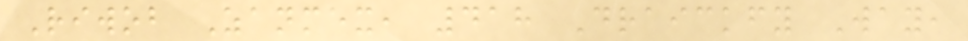Riwob Zanmex, 418 Draickfy Way,
